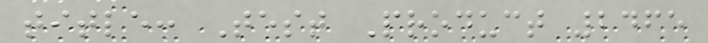title: Test Product 2465
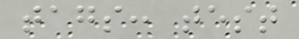tags: test
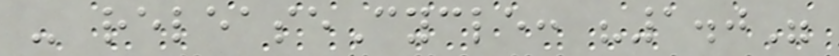- releaseCycle: "1.0"
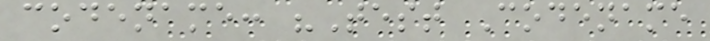codename: "Test Codename
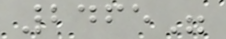2465"
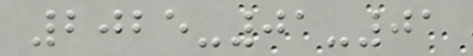2025-01-01
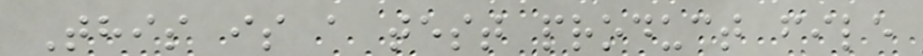This is a test product file
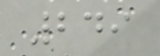249
